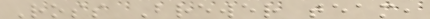Ross Brewer team,
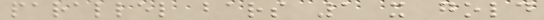parallel bars 1 x gold
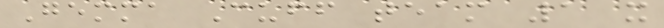Gemma Cuff team 1 x
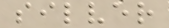silver
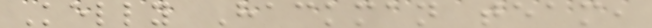Kelly Hackman team,
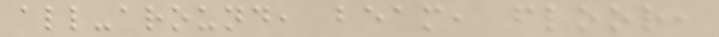all-around, beam, floor,
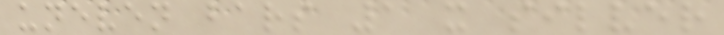uneven bars 1 x silver
